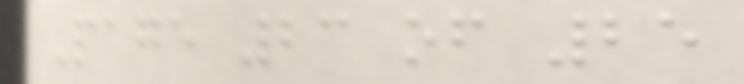Page 23 of 25
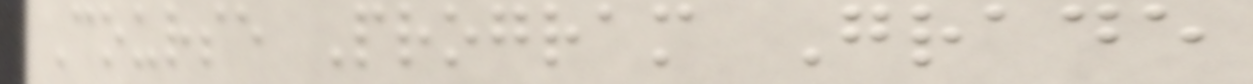Course Program Grade
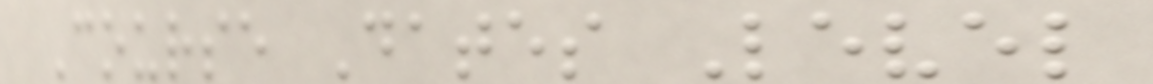Course Dates Level
